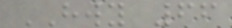HWY 66
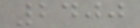2400
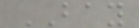BAY
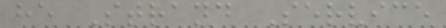he Strand Service
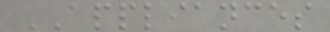APPLIANCES
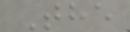The
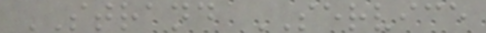STRAND SERVICE
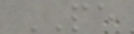PE
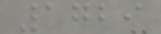1729
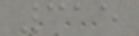315
